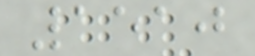1510
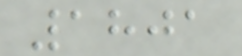1801
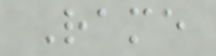Rame
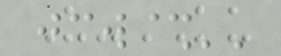U-KU
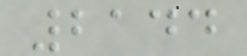2144
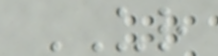UR
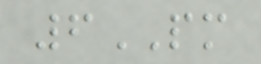6PM
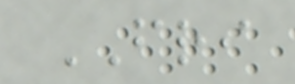FRI
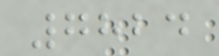7824
